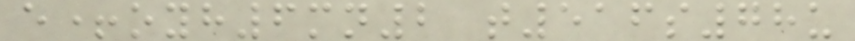e+oyh6mn2 t516s78u
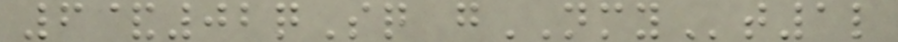6&02qSq gNMYt1l
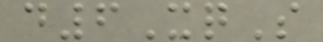d6XqS
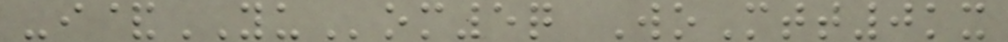-i&YUom5q WoMtt0kx
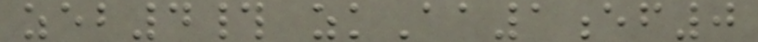zeb4# zkAa1ef0
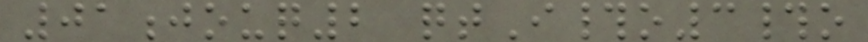01jouq2 qtI#o3#o
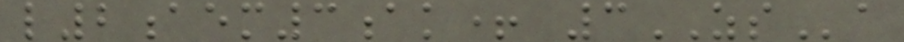l2aem3ak+ 3ZSa
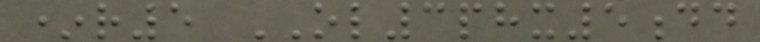*r5 OL3phx5dd
